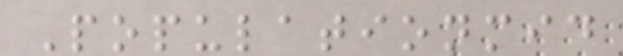Populationmid
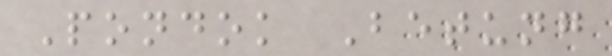Pondok Betung
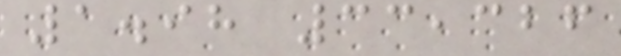1.98 33,326
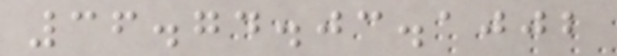36.74.03.1002
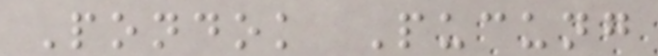Pondok Pucung
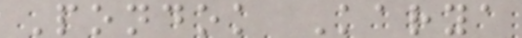Pondok Karya
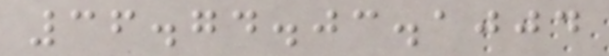36.74.03.1004
